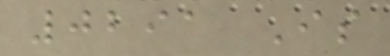0291 Is
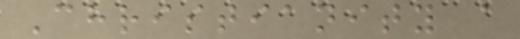Christianity a
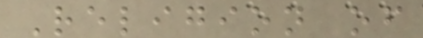Religion of
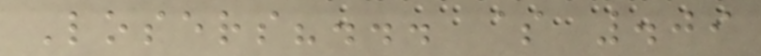Losers?... $ .09
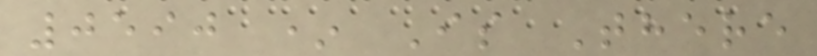0590 * Is There
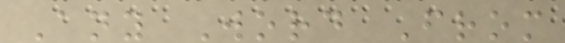Any Word From
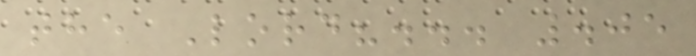the Lord?... .05
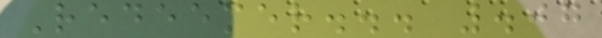Redeemer... .07
